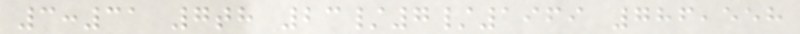3:31 7th 23/7/1969 786,558
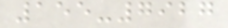155-7927
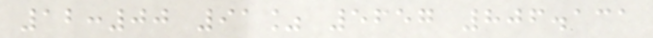12:00 91% 5657 806.131
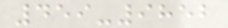459-9852
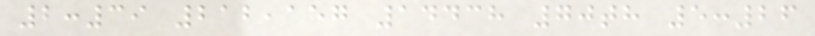2:39 212,157 14438 70th 5:26
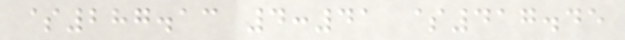$287.13 4:41 $417.45
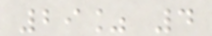29% 4
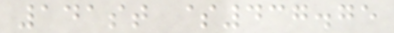141st $437.75
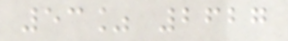53% 2627
